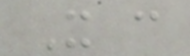It can
